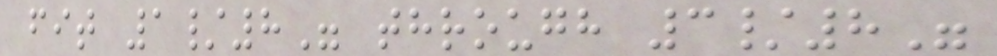fit 1/8" through 3/8"
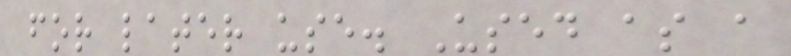for later use. Used as a
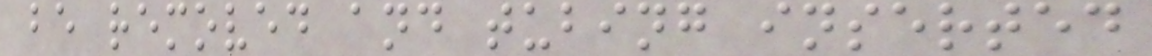be removed and tubing inserted
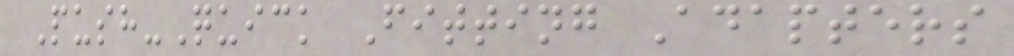Push-Quick Fitting Adapters
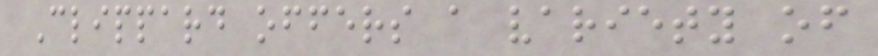Clippard offers a variety of
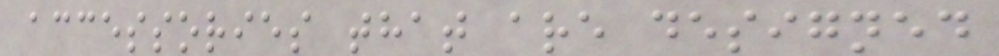accessories that are designed
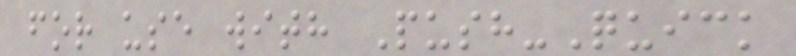for use with Push-Quick
